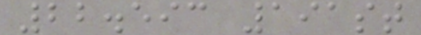22.593 191st
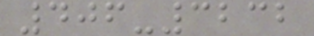406-3232
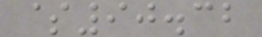$90.32
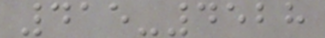415-4528
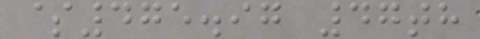$475.97 47th
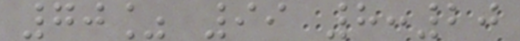70% 99 8:20
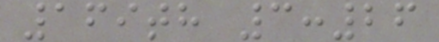169th 3:26
